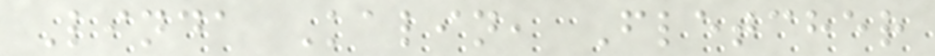Linda Kalin, Fletcher
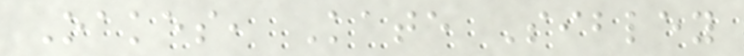Oakes, Kate Sibley
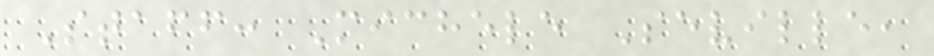Staff: Michele Seville,
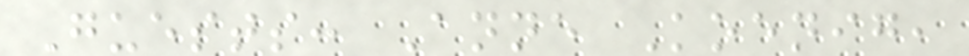Guests: Anne Koenig,
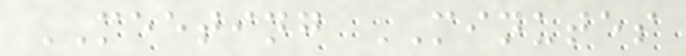MEETING MINUTES
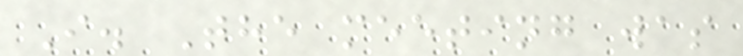I. The meeting was
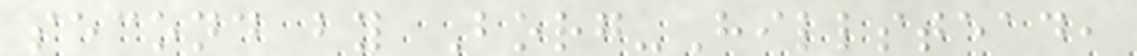second by Borg-Hillstead,
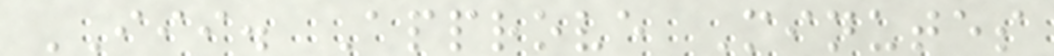III. Approve Minutes
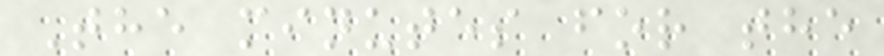The minutes for the
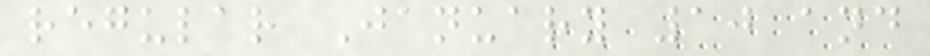regular January 10 and
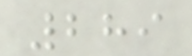289
